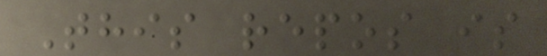This repos is
